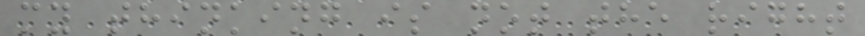my thinking is not the right
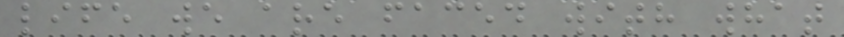life we are faced with what
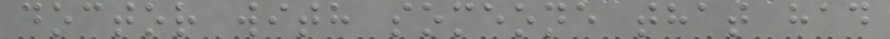doctor with someone that had
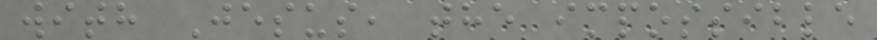with Jesus, the impossible
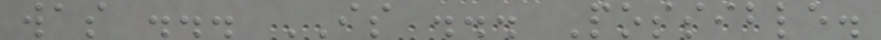was ... IS ... Possible.
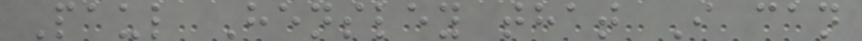Paul Hensley that I can
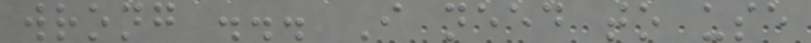wrong ... I need to use
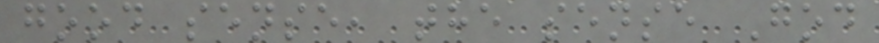good sense, the sense God
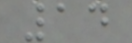14
